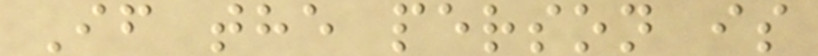If the person is
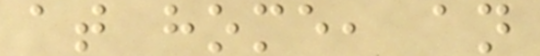at home, an
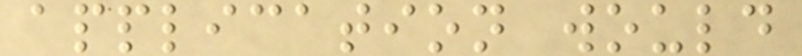application would
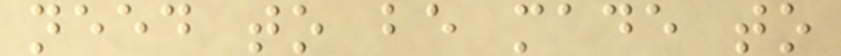need to be made to
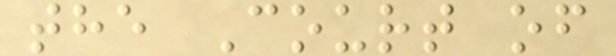the Court of
